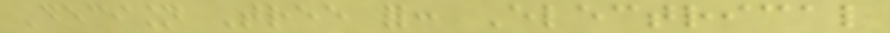Decision Tree for: Electrical
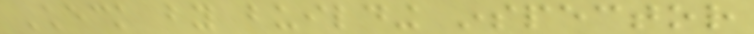Check by building inspector
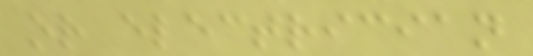or electrician
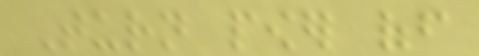Turn power off
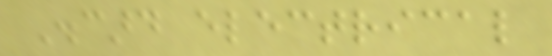Discard electrical
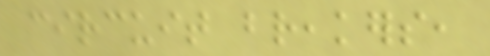circuit breakers,
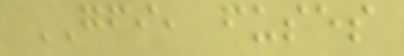GFI, fuses
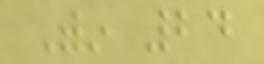Within 24
